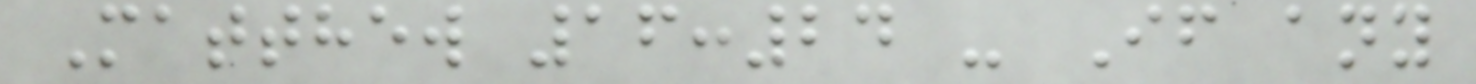Matthew 16:24 - If any
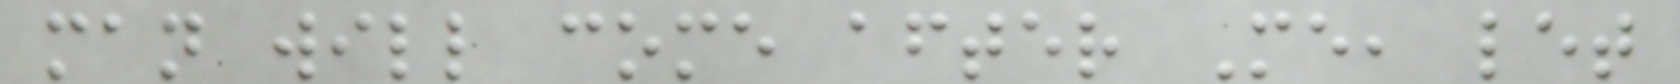man will come after Me, let
